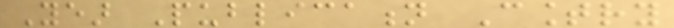Year Publication Country
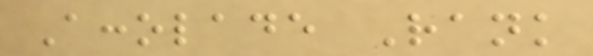Accolade Rank
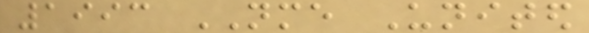1993 NME United
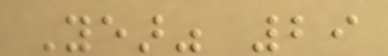Year" 29
